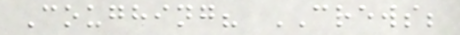Coughing? CREWS;
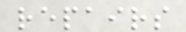repairs
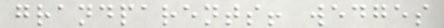grandparents! wedges
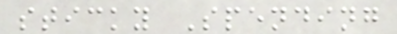sticky Spending
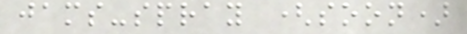jams-spray (soon)
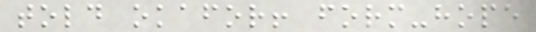told okafor! form-hope
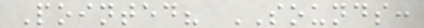Pointed? SOUNDS:
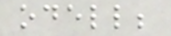odell;
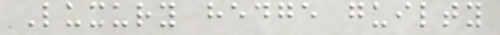Luxury hedge guilty
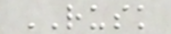RUSK
